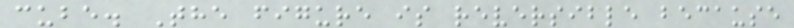cube. The figure is reversible because
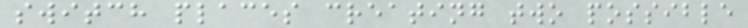switch places creating two possible
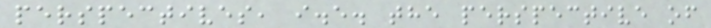perspectives, i.e. the perspective of
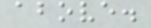above.
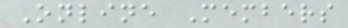Online Members
